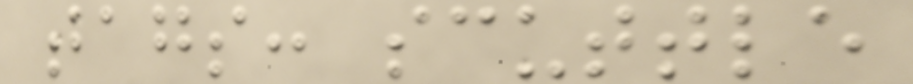tags: scuttle
